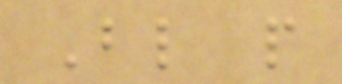Blind people
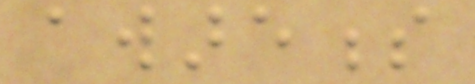awareness
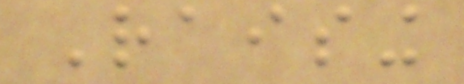Raising
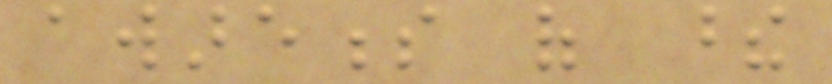awareness of these
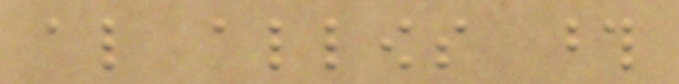also allows those
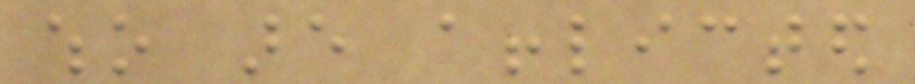who are afflicted
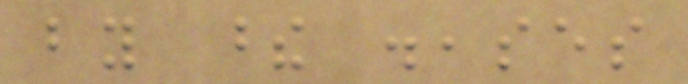by these diseases
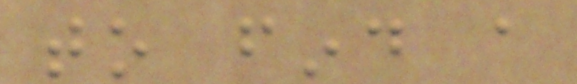to find a
